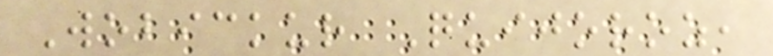Wobickur Quijoroz,
